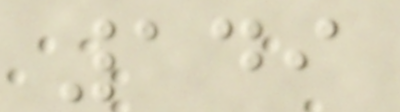149
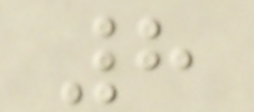8
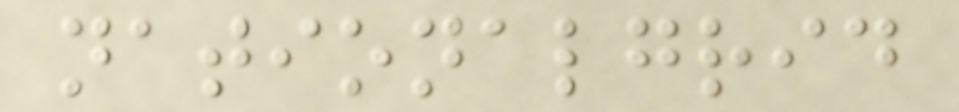nationalgrid
